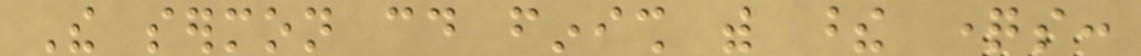The sermon could finish with these questions:
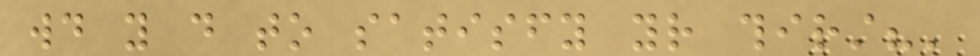would you do to satisfy your thirst?'
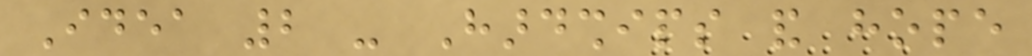Idea 2 - Hardships and hope
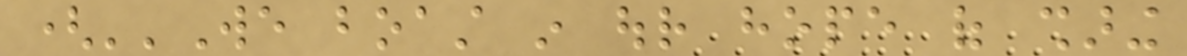(''We boast in our hope of sharing
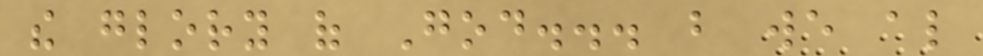the glory of God... but we also
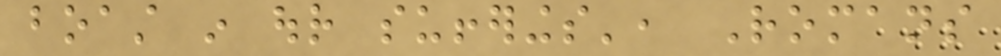boast in our sufferings', Romans
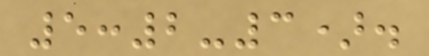5:2-3).
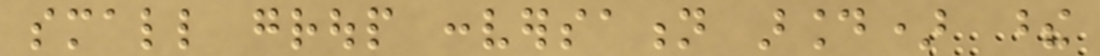small group conversation around) these
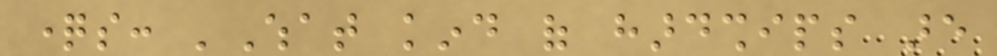questions: 'What kind of hardships are
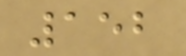152
